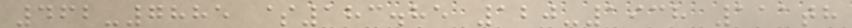462-7885 $183.85 120-1938 111th
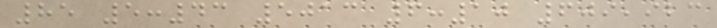85 5:43 5013 6:10 609,923
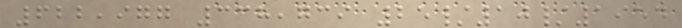622,977 338,739 25/10/1954
